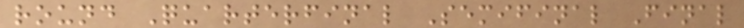round Quarterfinal Semifinal Final
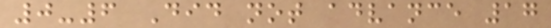0-6 Did not advance 17
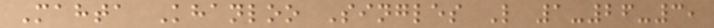Mahta Khanloo Singles L 1-26-3,
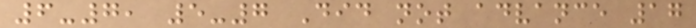6-7, 5-7 Did not advance 17
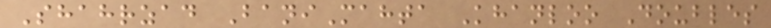Shahrzad BaniMahta Khanloo Doubles
